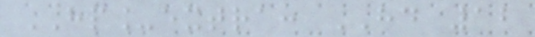HP_extra: HD 12
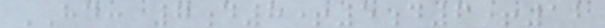HD: 7d8+5d6+12
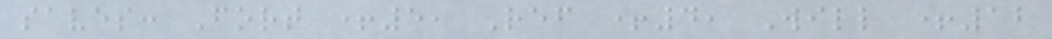saves: Fort +5, Ref +4, Will +12
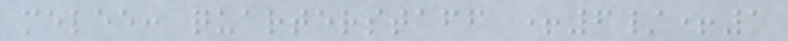melee: quarterstaff +6/+1
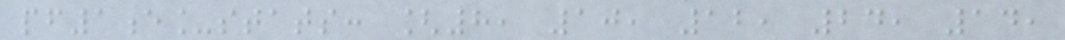pf1e_stats: [8, 10, 12, 24, 14,
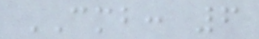CMB: 6
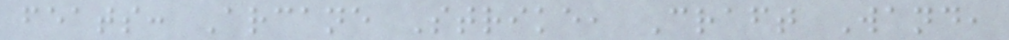feats: Arcane Strike, Craft Wand,
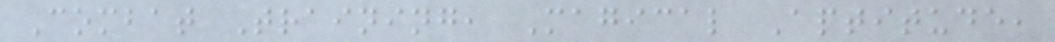Combat Training, Magical Aptitude,
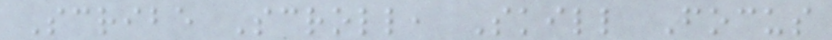Scribe Scroll, Skill Focus
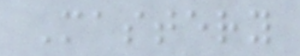Mastery
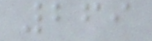269
